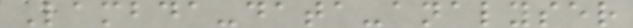Lambda-data-analyser
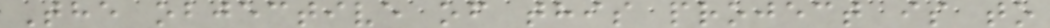The objective of this project is to
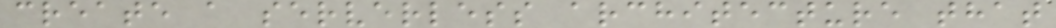create a serverless architecture that
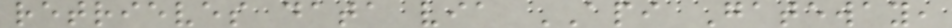retrieves data via API Gateway,
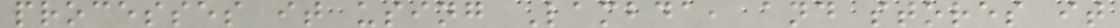processes it using Lambda, and stores it
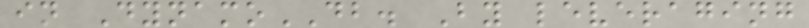in DynamoDB. By leveraging
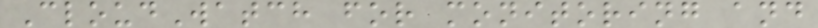CloudWatch for monitoring and
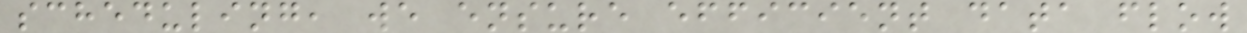scheduling, we ensure efficient data flow
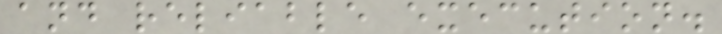and reliable execution.
